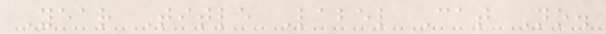Year Title Label Cat No.
